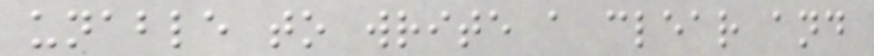unable to write a clear and
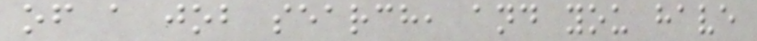of a job search, and you have
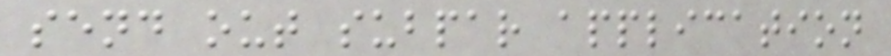send out subpar application
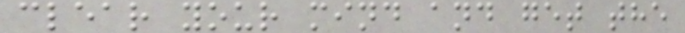clear your mind and get the
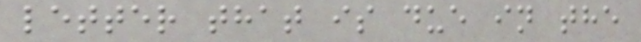letter that is due in the
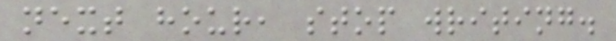next hour, stop writing.
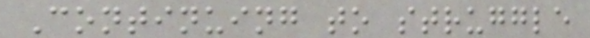Continuing to struggle
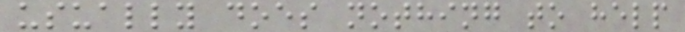usually does nothing to help
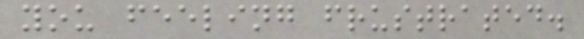you feeling frustrated.
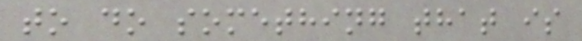to do something that is
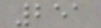251
